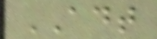ADT
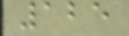125
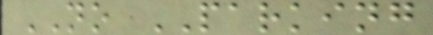NO PARKING
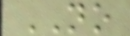NO
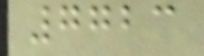7723
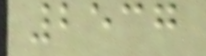2537
